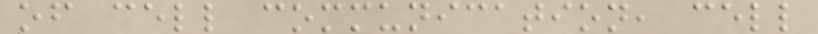of cell communication, cell
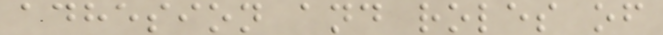adhesion and roles of
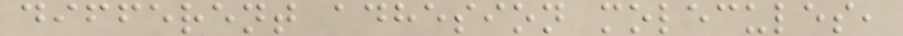different adhesion molecules,
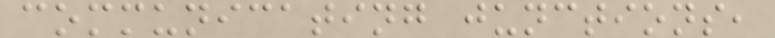communicating junctions,
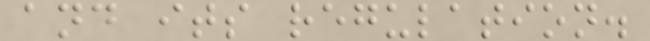and its regulation.
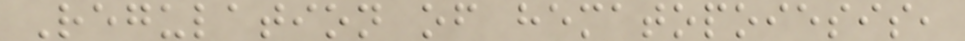Regulation of hematopoiesis,
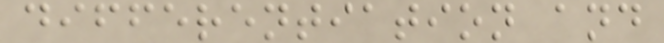differentiation and
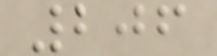206
